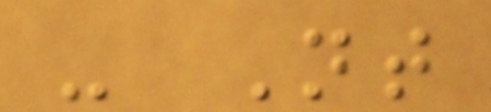- Nt
